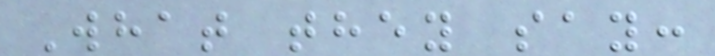What they say:
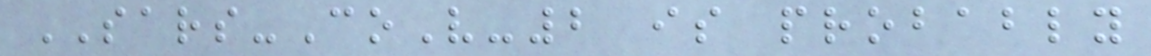SARS-CoV-2 is probably
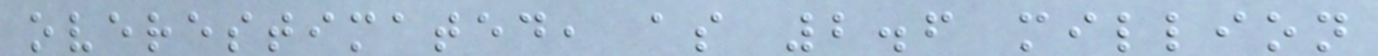overestimated, as 2.6 million
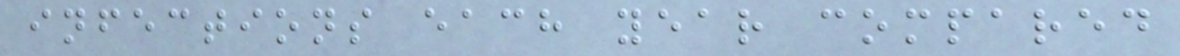infections each year compared
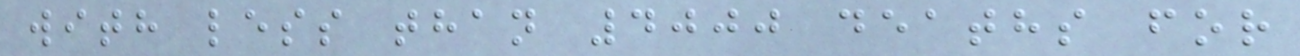with less than 4000 deaths for
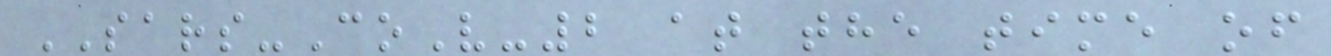SARS-CoV-2 at the time of
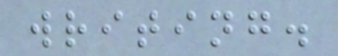writing.
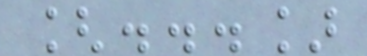[...]
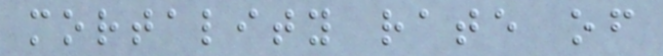mortality rate of
